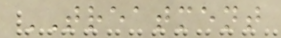TREATMENT
